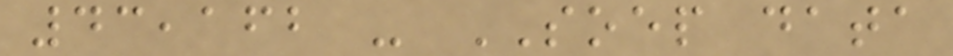43,162 - SOEP data
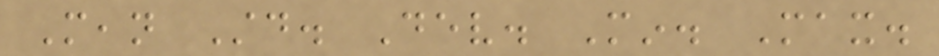Mean Std. Dev. Min. Max.
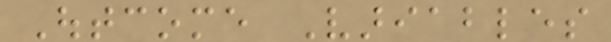Outcome Variables
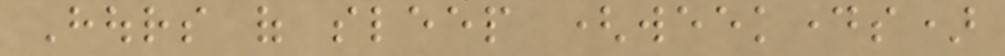Hours of sleep (weekdays)
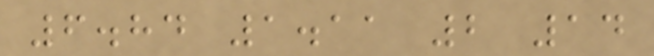6.84 1.11 2 14
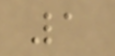1
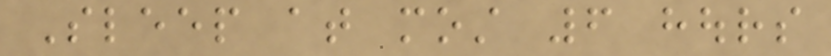Sleep at most 6 hours
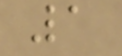1
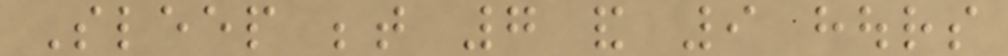Sleep between 7 and 9 hours
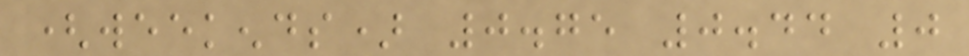(weekends) 0.75 0.44 0
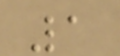1
